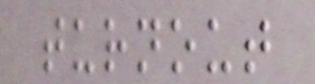turnout
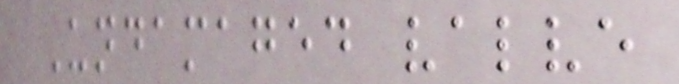Undamaged valve
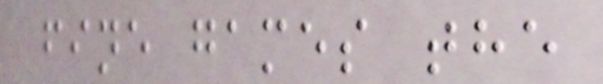fine games the
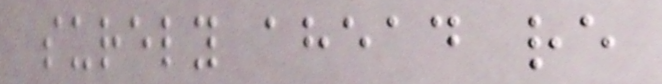surely ahead re
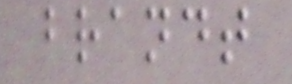brandt
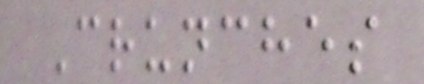Crunches
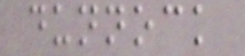dunnock
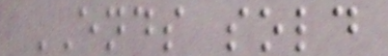ENDS sold
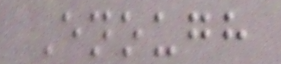Enough
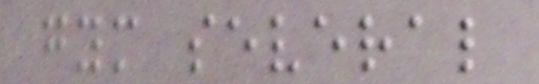gym several
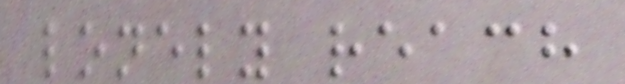lonely reach
